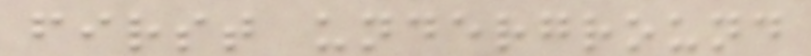first underground
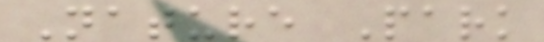Nature Park
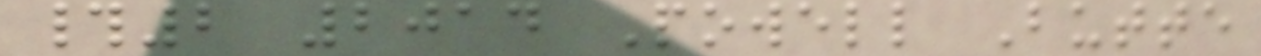#2 2014 Powell Butte
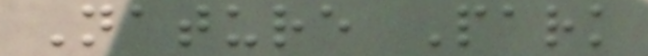Nature Park
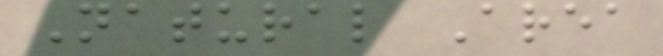Natural Area
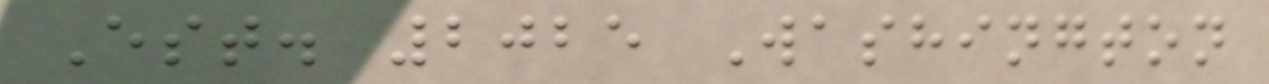Est. 2025 Washington
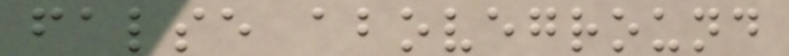false aboveground
